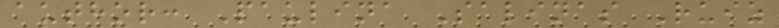author: Paulina Salinas Ruiz
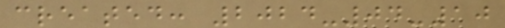created: 2024-04-10
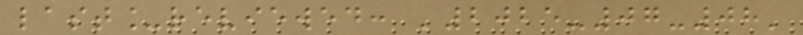last_reviewed: '2025-07-08'
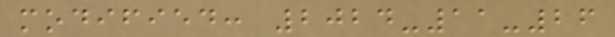modified: 2024-11-26
